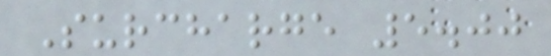Surcharge 5.00
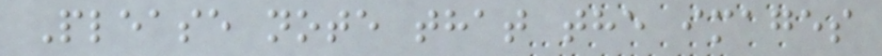Please note that the images
